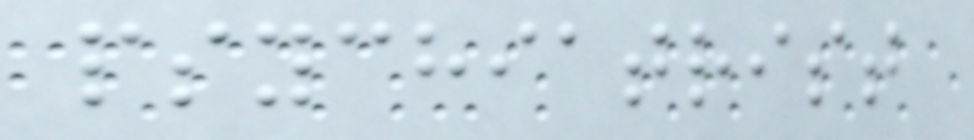psychiatrist
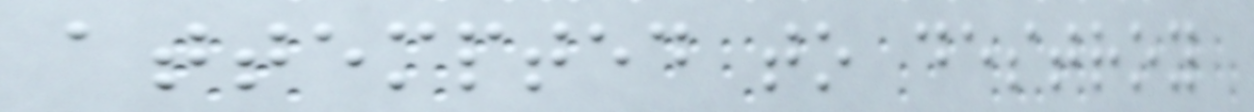attempted to destroy
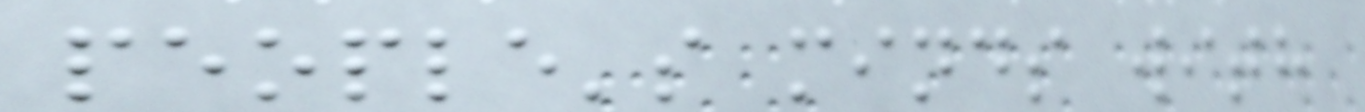people's minds with
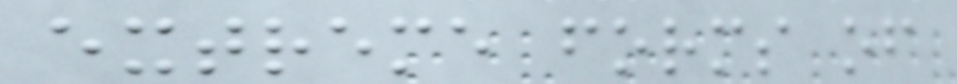extreme forms of
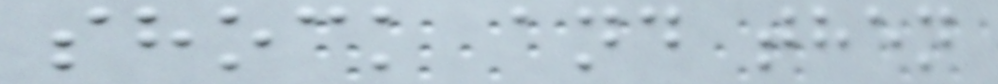shock and then
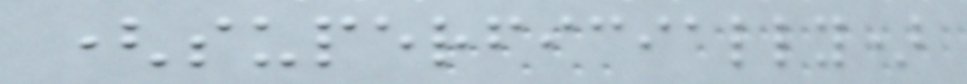(superficially)
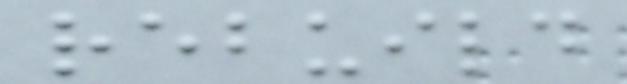rebuild
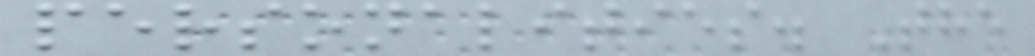personalities. The
